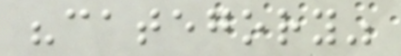"category"
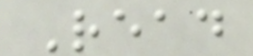Read
